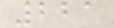221
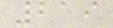219
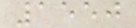1550
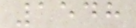1548
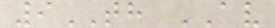9TH AV
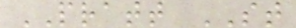PRATT ST
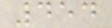454
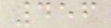456
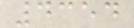4354
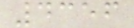4356
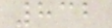832
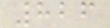826
